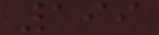199
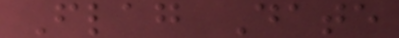Flag Date
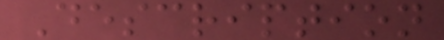Description
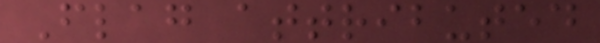Flag attributed
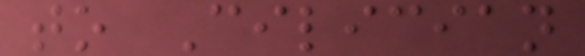to Cilician
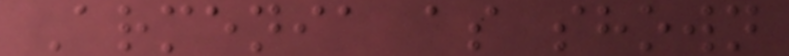Armenia as shown
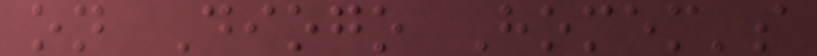on Diogo Homem's
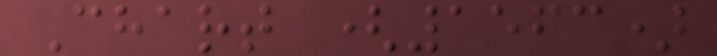Chart (1563)
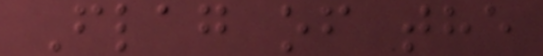Flag of the
